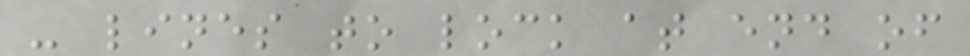- lines to lock at end of
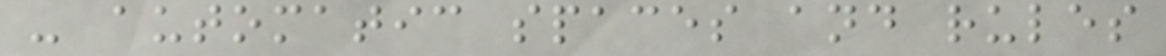- automatic spaces and rules
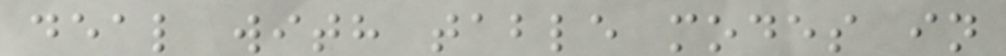deal with table modes in
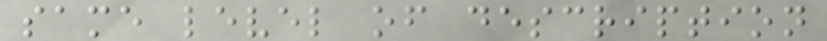same level of description
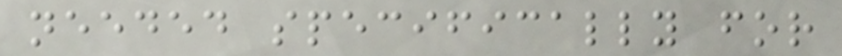needed specifically for
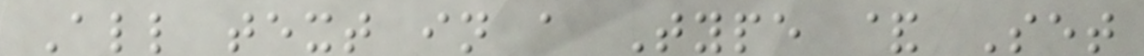All text in a Type & Set
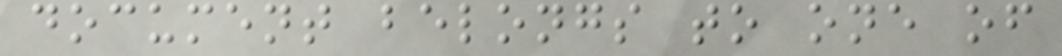document belongs to one of
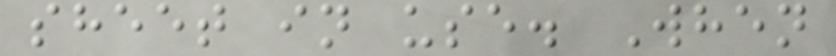sheet in use. When
